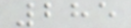285
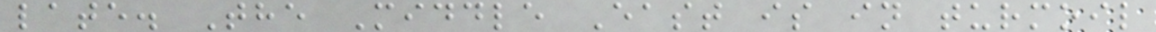late. The Middle East is in turmoil
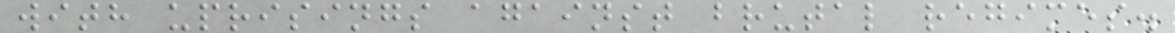with uprisings against brutal regimes.
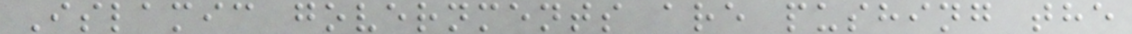Islamic governments are pushing the
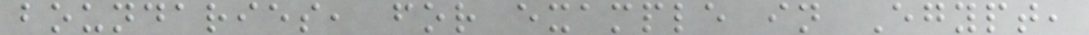boundaries, for example in Egypt,
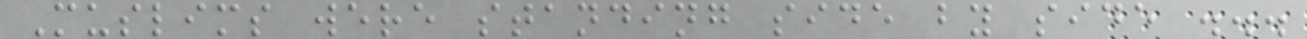Muslims were standing side by side ...
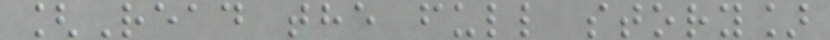[Read the full story]
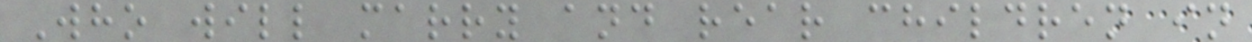Who will marry and rear children in
